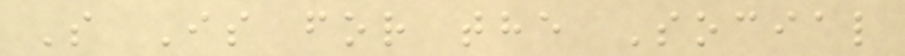S Is for the Social
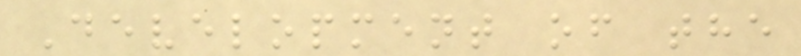Development of the
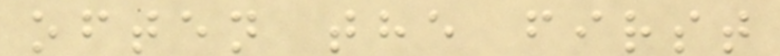often the first
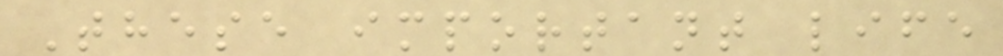These important life
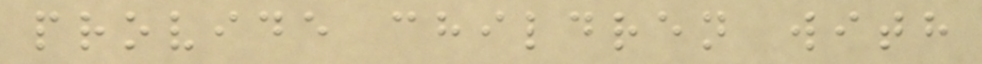provide children with
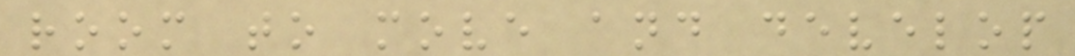room to move and develop
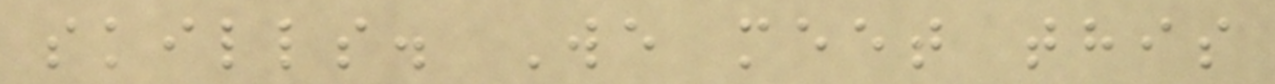skills. We meet this
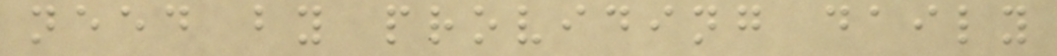need by providing daily
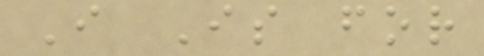I Is for
